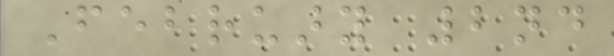February 2nd
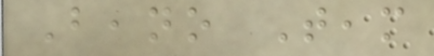Beano Team
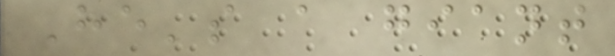He's a giant
